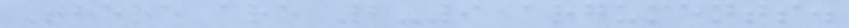There are 2-9 arguments.
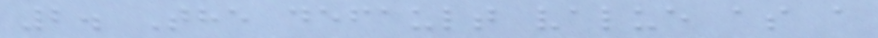2. The default value as a
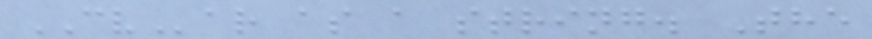CVar as a string. The
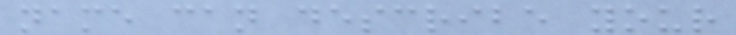name can describe your
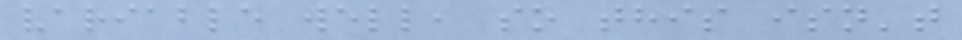variable well, so this isn't
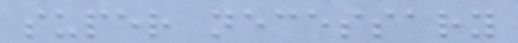super necessary
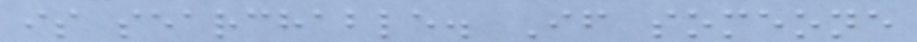is searchable. If someone
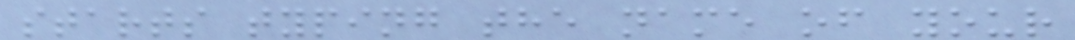starts typing the name of your
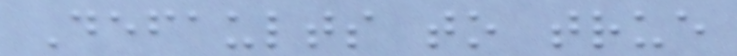Defaults to true
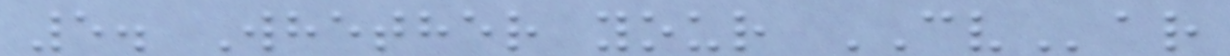5. Whether your CVar
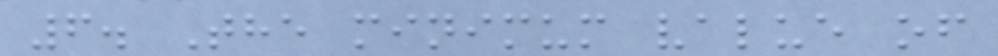6. The minimum value of
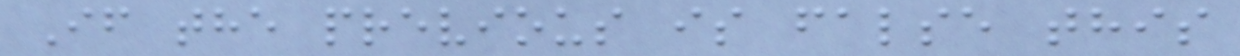If the previous is false this
